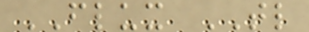FLUX TL
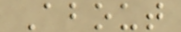About
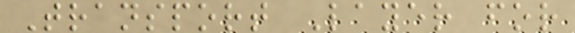Transport Layer for
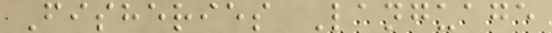Fisheries Language
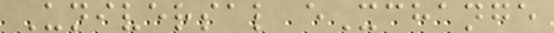Universal eXchange
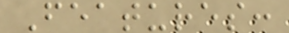Features:
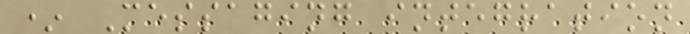* Messaging integration
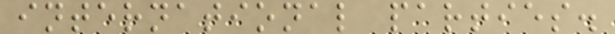international parties.
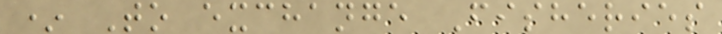* To exchange Fisheries
